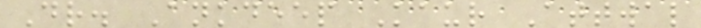Dr. Ankdeep Kaur Attwal
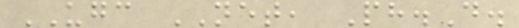UGC NET, Ph.D.
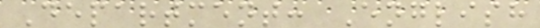Department: English
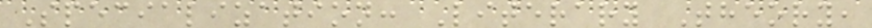Specialization: Literary Theory,
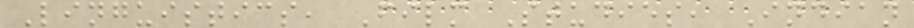Linguistics, Film Studies, Indian
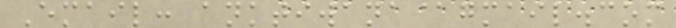Email: anktiwana@gmail.com
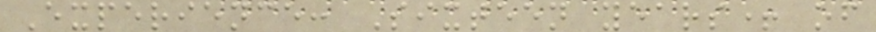Experience: Sixteen years+ of
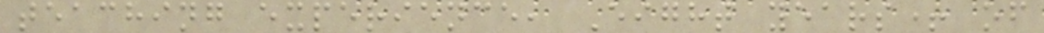teaching experience, Eight years+ of
